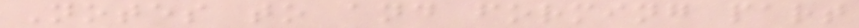Notes to and forming part
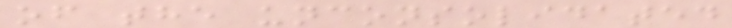of the unconsolidated
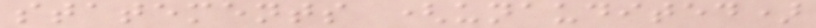statements (unaudited)
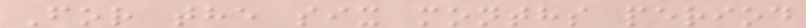For the six months period
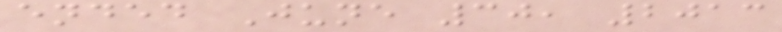ended June 30, 2013
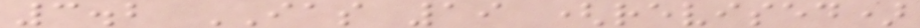3.2 IAS 19 (revised)
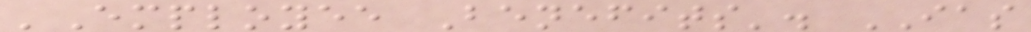'Employee Benefits'. IAS
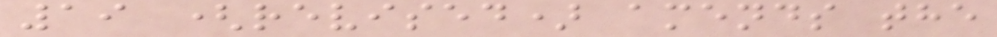19 (revised) amends the
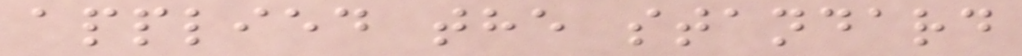applied the standard
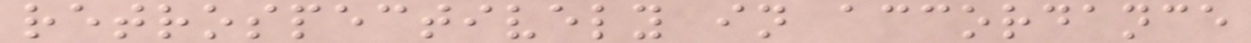retrospectively in accordance
